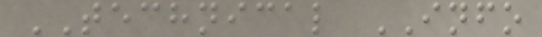TECHNICAL INFO
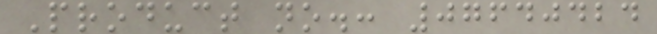Product no.: 07640424
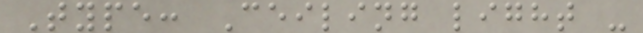Type: Ceiling light -
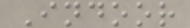Indoor
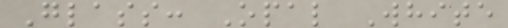Glass: Opal White
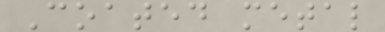Coated metal
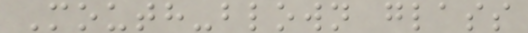Mouth-blown glass
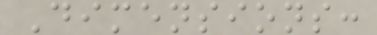Dimensions:
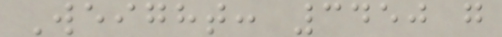Weight: 3450 g
